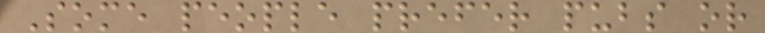Some people prefer pubs or
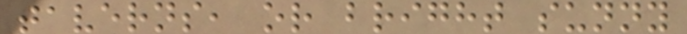taverns, or bright sunny
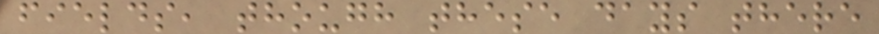fields, though these days there
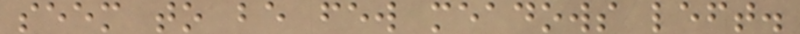seem to be few meadows left.
